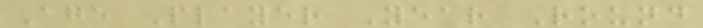Age Player Year Round
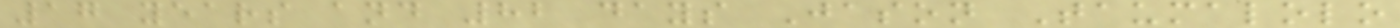17 years and 82 days Jason Taumalolo
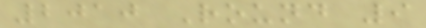2010 Round 9
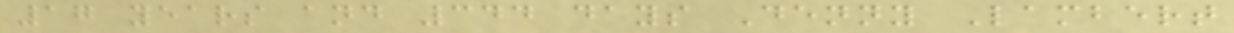17 years and 344 days Denny Lambert
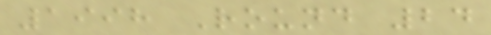1998 Round 24
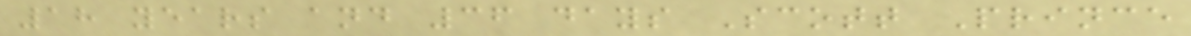18 years and 36 days Scott Prince
